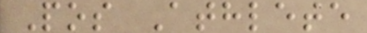Pos Athlete
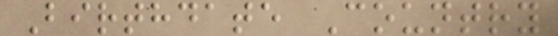Birthdate Country
